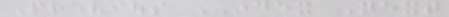Previous INDEX Next
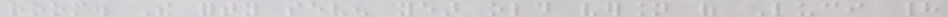room. The forty seven year old version of Luci had
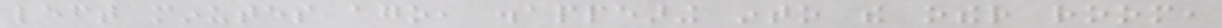left minutes ago, disappearing into the other room,
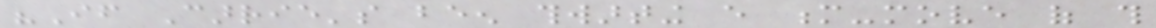"If Carrie's been thwarting every m-move of this
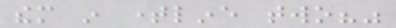them in timeline two?"
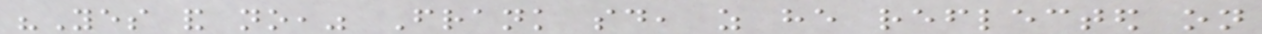"Yes and no," Frank said, as he reflected on
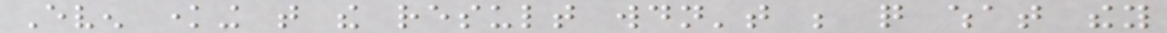Even knowing that the result wouldn't be quite what they
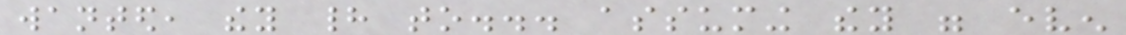wanted, they had to... assuming they were even
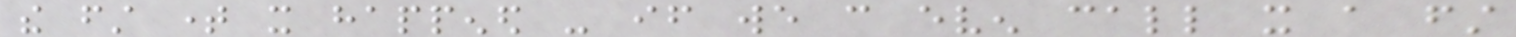the first time it happened - if we can even call it a first
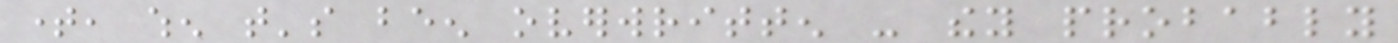time, when that's been overwritten - they probably
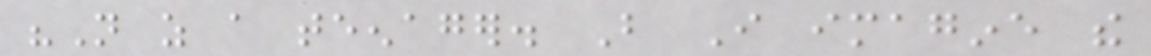"Not as a teenager. But I imagine the
